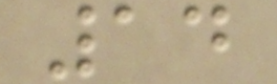14
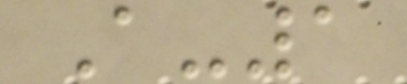A-1
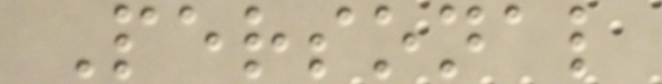Personal
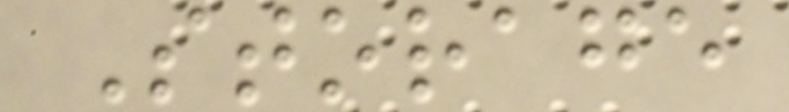Storage
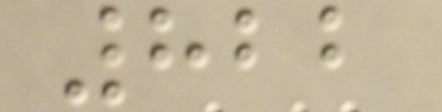822
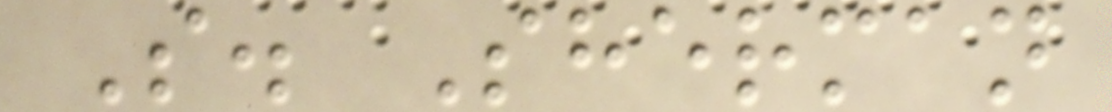S. Sherman
